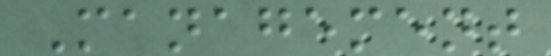Management
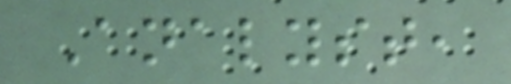Analyst,
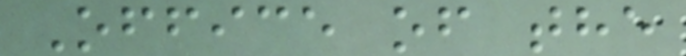Office of the
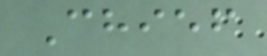Chief
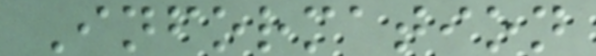Information
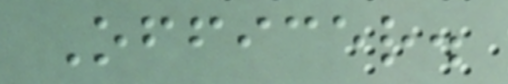Officer.
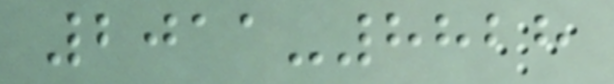2011-8828
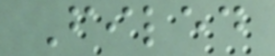Filed
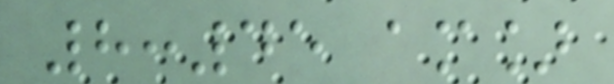8:45 am]
